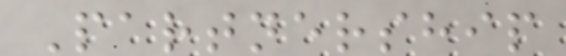Partnership
